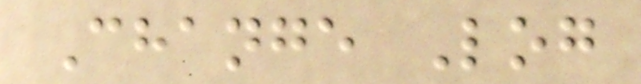Change Log
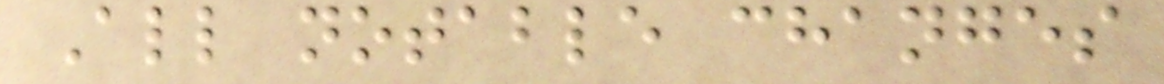All notable changes
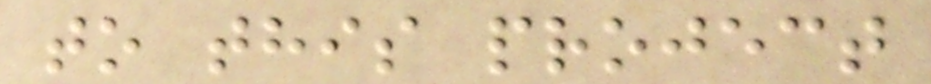to this project
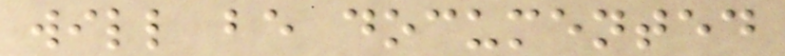will be documented
